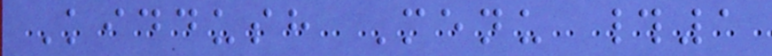Kiddush Menu #1
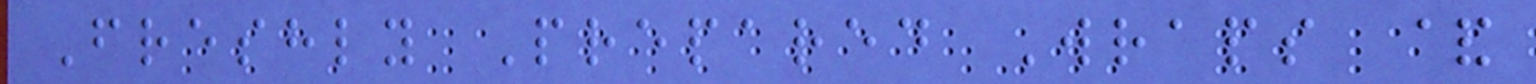Freshly Prepared Wraps &
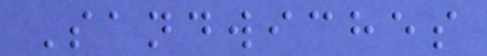Sandwiches
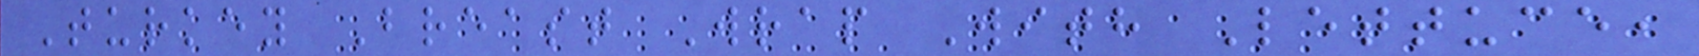Turkey Breast Wrap With Lettuce,
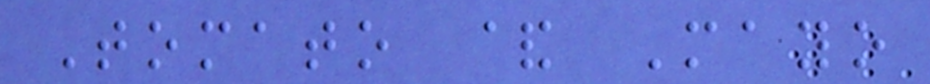Tomato & Mayo
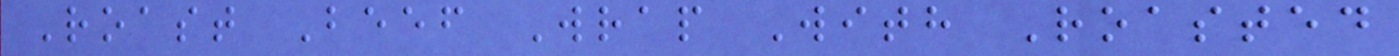Roast Beef Wrap With Roasted
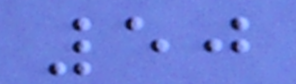50
